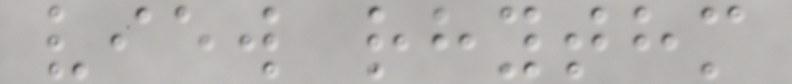view rhythm
